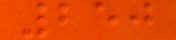250
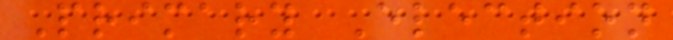Primary Election
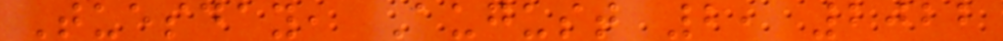Tuesday, August 2, 2022
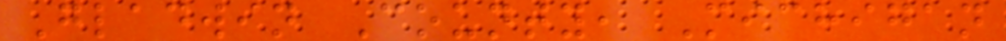Gladwin County, Michigan
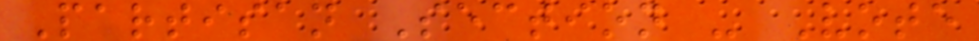Partisan Section - Vote
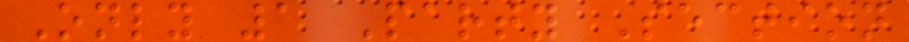Only 1 Party Section
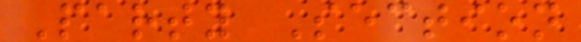Party Section
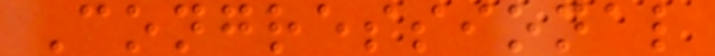Congressional
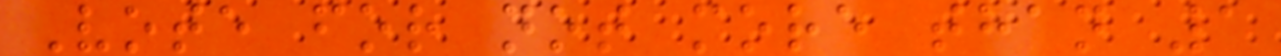Vote for not more than 1
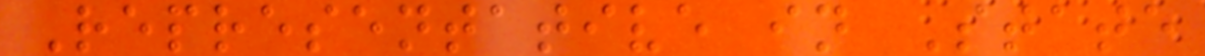Representative in State
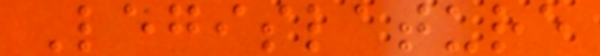Legislature
